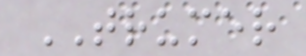TRUMER
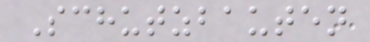Schutzbauten
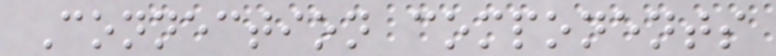Connection components
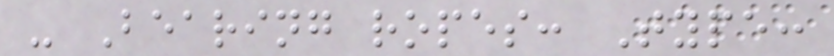- Bearing ropes: Type:
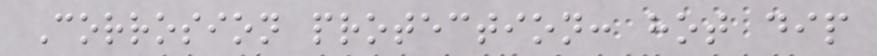Corrosion protection: hot dip
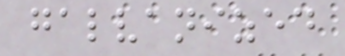galvanized
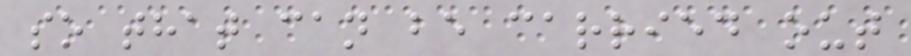so that can be carried out
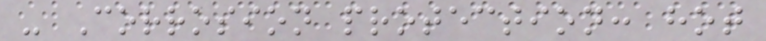- Corrosion protection: hot
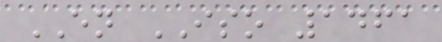EN ISO 1461
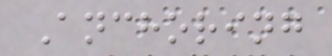Anchoring
